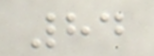84
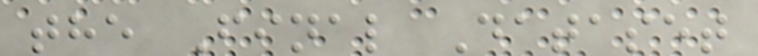the Final Dataset
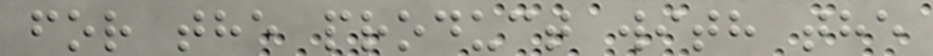for the product with the
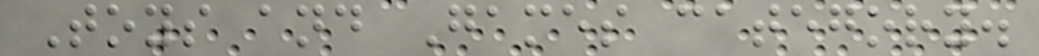Toys and Games category.
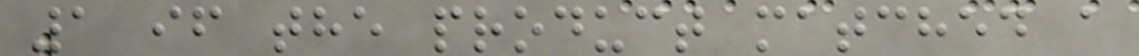1 if the product matched a
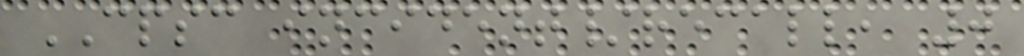CPSC incident/recall, 0
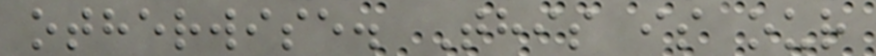otherwise. This is our
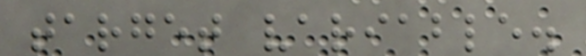target variable.
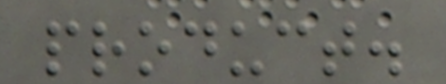product.
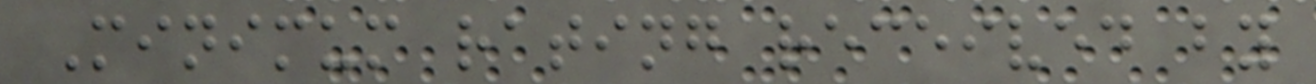Minimum rating received by
